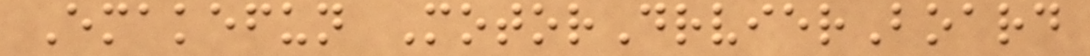Emakefun MotorDrvierBoard
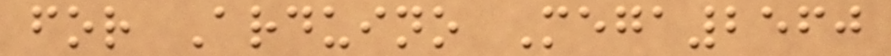for Arduino Mega2560
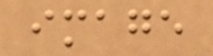image
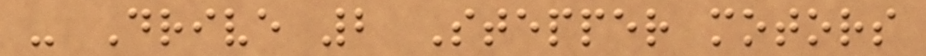- Drive 2 Stepper motors
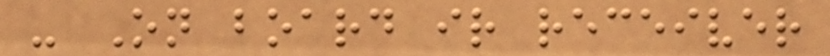- On board ir receiver
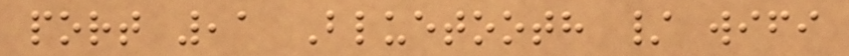port ,1 Bluetooth / wifi
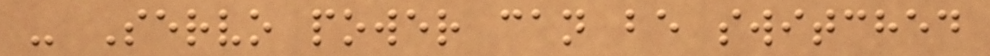- Servo power can be switched
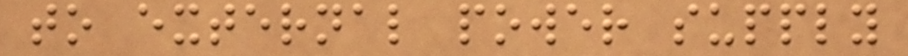to external power supply
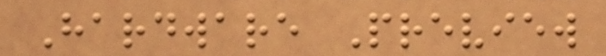Hardware Preview
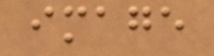image
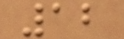12
